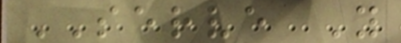SERVE Y
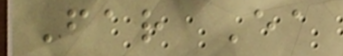Far Ea
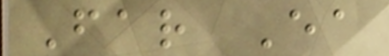Far Ea
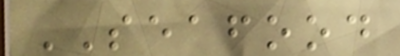SEAFOOD
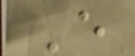E
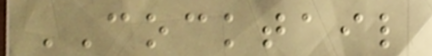COCKTAIL
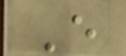E
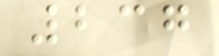237
